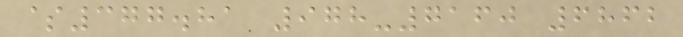$377.81 978-7160 6862
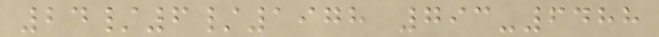24/6/1978 793-6488
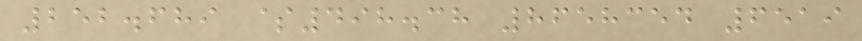252.689 $498.38 8658354 6519
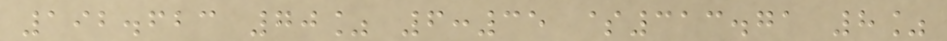192.623 70% 6:35 $313.71 8%
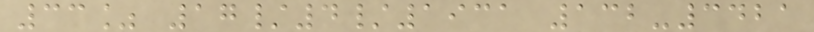33% 17/4/1931 132-3421
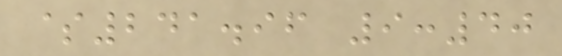$241.96 9:40
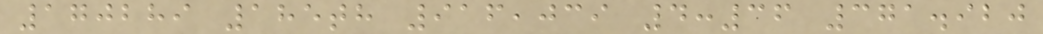170289 185th 916,039 4:36 371.920
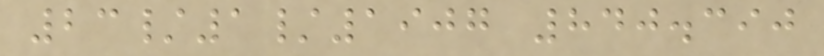23/1/1907 840.390
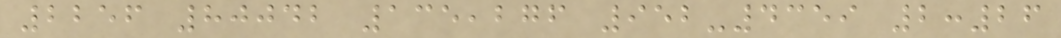2256 80042 135,276 952-4359 2:26
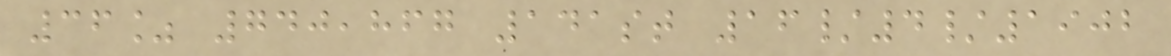36% 740,867 141st 16/4/1902
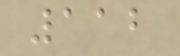112
